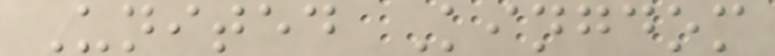United Kingdom
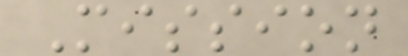Mission
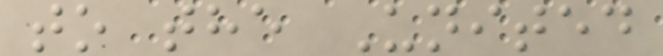to the United
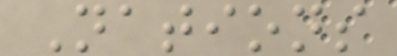Nations
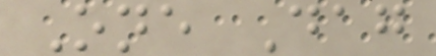One Dag
